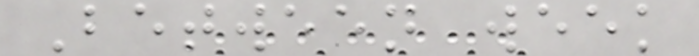Between week
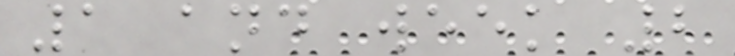1 and week 2
